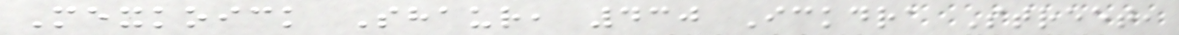Mexkoick Shaur, 430 Ickdra Street,
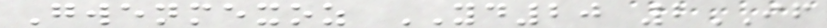Gwenmexoz YD20 2IF
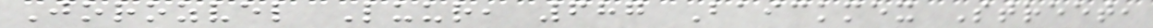Jorozvel Luur, 687 Baickmex Street,
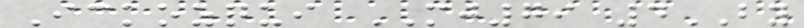Ickozqui MJ79 4BY
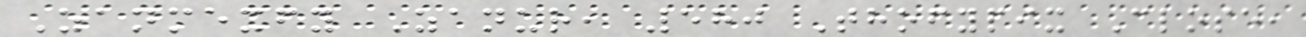Zanmexfy Zanur, 580 Thofypix Close,
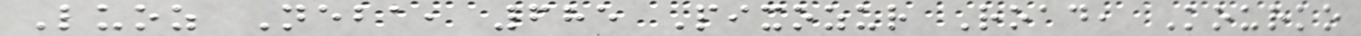Luoz Neba, 685 Pixozur Road, Kourko
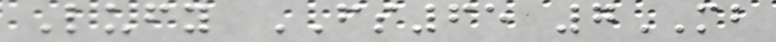Lufy FS65 7MB
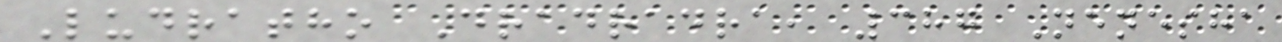Ludratho Dradradra, 387 Nenesha
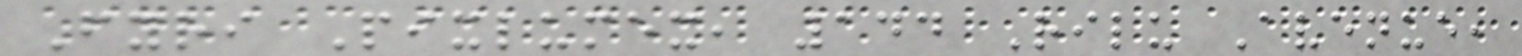Fyri Pixlumex, 144 Rilu Avenue,
